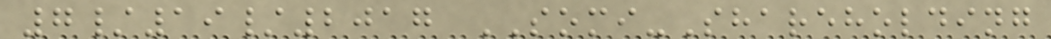7/19/2017 SOMI-Shareholding
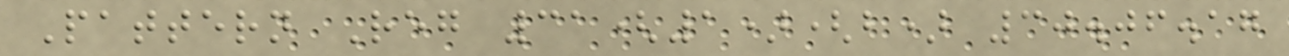Pattern Reg 31(1)(b) 30.06.17
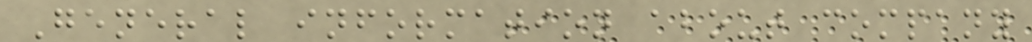General information about company
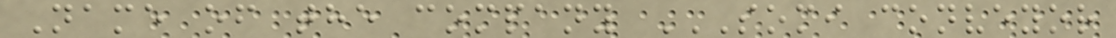Name of the company SOMI CONVEYOR
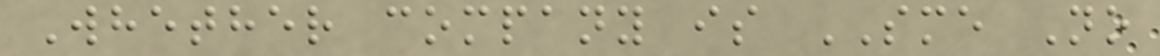Whether company is SME No
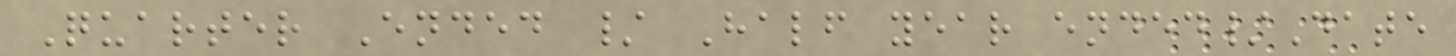Quarter Ended / Half year ended/Date
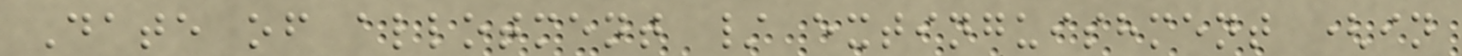Date of allotment / extinguishment (in
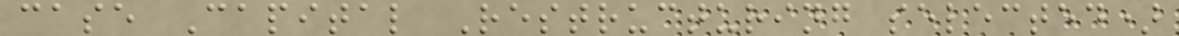case Capital Restructuring selected)
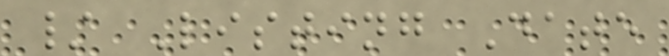/ Listing Date
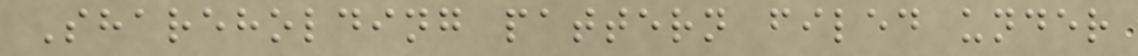Shareholding pattern filed under
